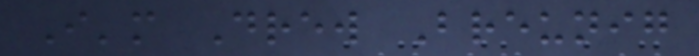I'm Drew Breunig
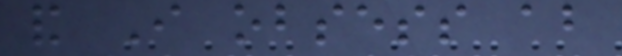and I obsess about
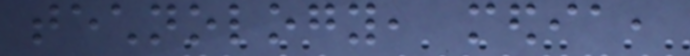technology, media,
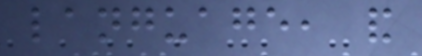language, and
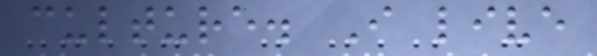culture. I live
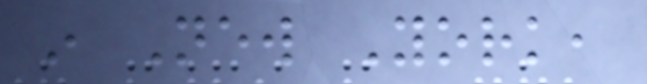in New York,
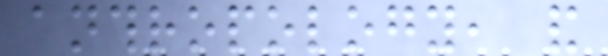anthropology, and
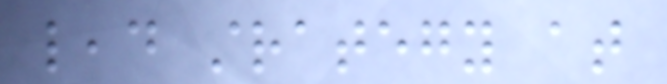lead strategy at
